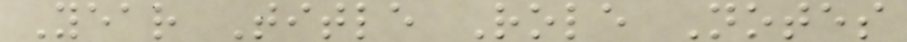Year Title Role Notes
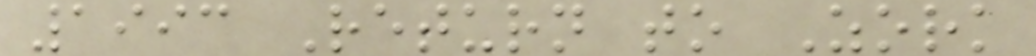1993 Return to Zork
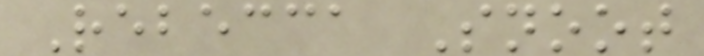Rebecca Snoot
